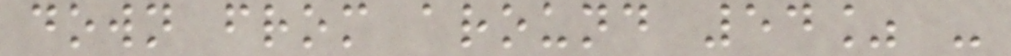down from around 54% -
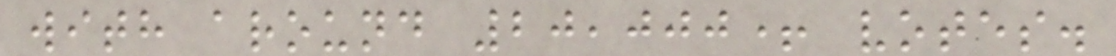with around 20,000+ votes.
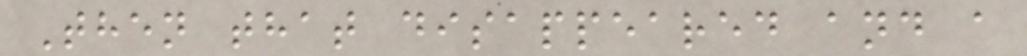Then that disappeared and a
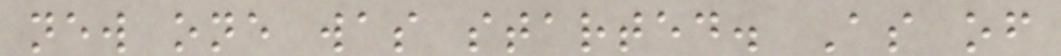new one was started. As of
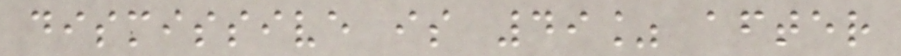dismissive is 49% after
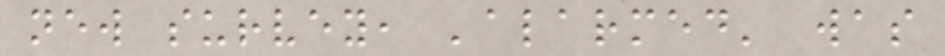new survey, 'alarmed' was
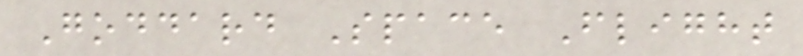Goddard Space Flight
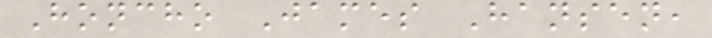Honcho James Hansen,
